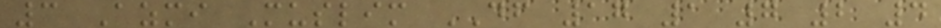3 Azmi Muslim DF 17 1 7 2 4
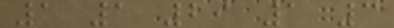1 1 29 1 3
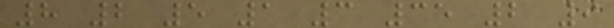8 2 5 1 3 35 2 9
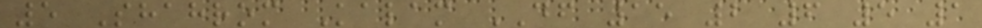5 Shahrom Kalam DF 15 2 6 5 1
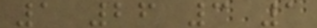1 26 3 1
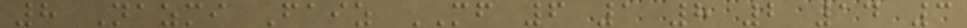8 Nazmi Faiz MF 6 1 8 2 14 3
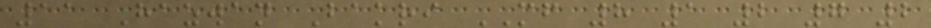11 Hazwan Bakri MF 8 1 2 7 2
